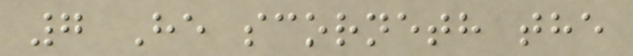7 He scorneth the
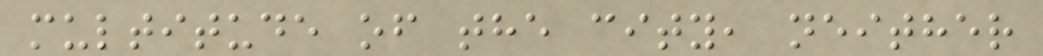multitude of the city, neither
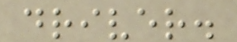driver.
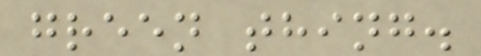green thing.
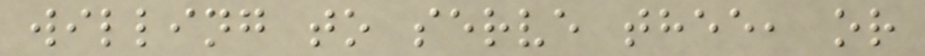willing to serve thee, or
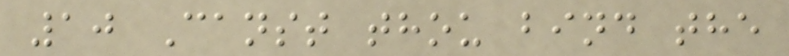10 Canst thou bind the
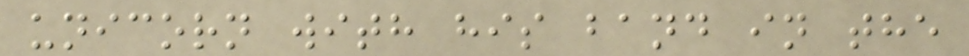unicorn with his band in the
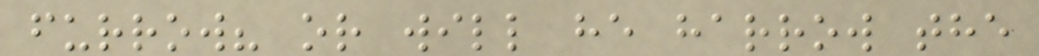furrow? or will he harrow the
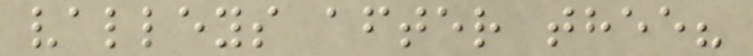valleys after thee?
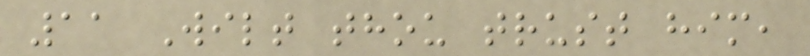11 Wilt thou trust him,
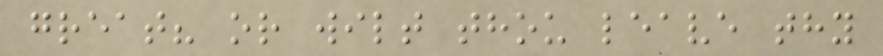great? or wilt thou leave thy
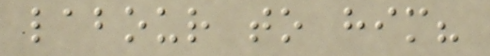labour to him?
